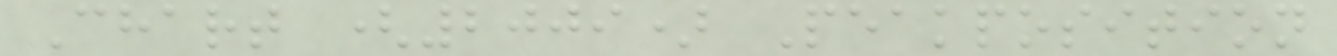Chart (2009) Peakposition
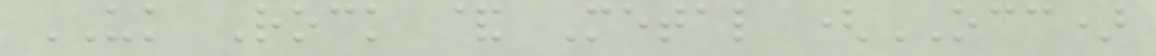UK Rock & Metal (OCC)
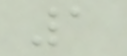1
